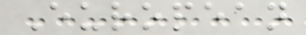European
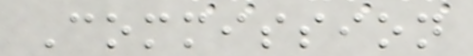Commission
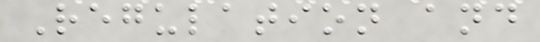Regulation and
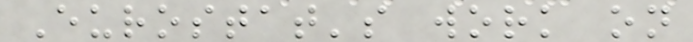Eurostat's work on
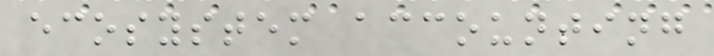ecosystem accounting
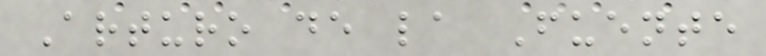Arturo de la Fuente
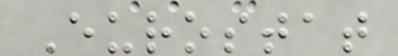Eurostat
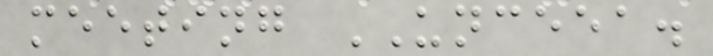meeting UNCEEA.
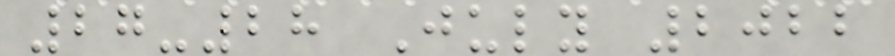27-28 July 2022
